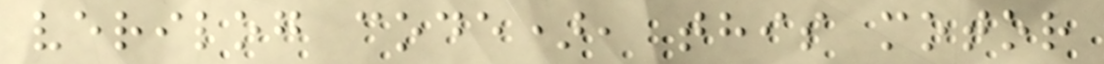verilog code), this motor
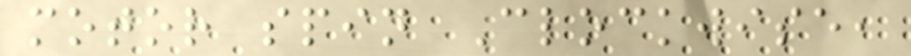motor spin Clockwise,
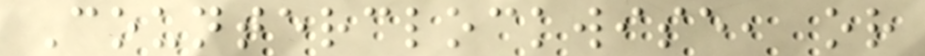Counterclockwise, or
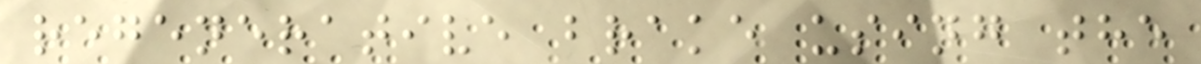regenerative brake using the
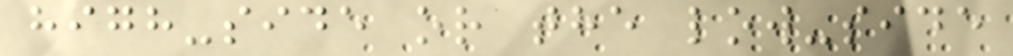high-side or the low-side
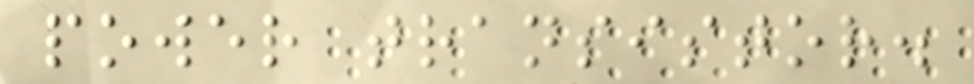power transistor.
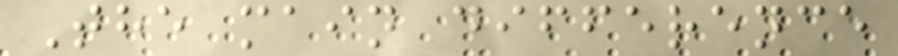The main difference
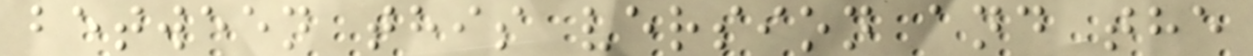between this version and the
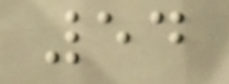54
